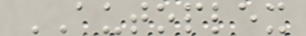AUTOPLEX
